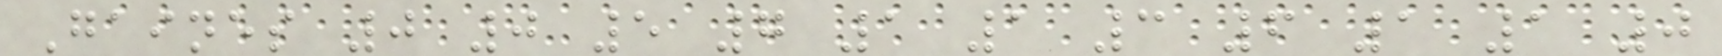Gaines 0 0 5 7 1 1 3 6 1 1 0
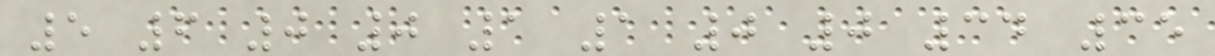5 6 0 0 1 1 0 0 34 35
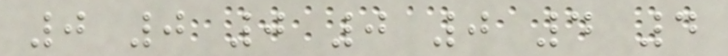0 0 0 0 0 4 4
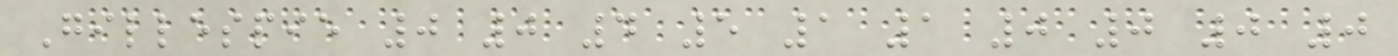Gillespie 0 0 4 5 1 1 0 0 0 0
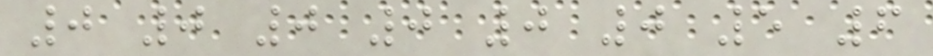0 0 0 0 0 0 5 6
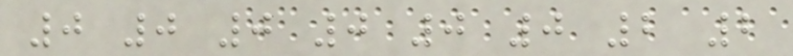0 0 0 0 0 0 2 2
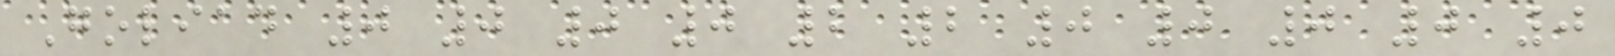Goliad 0 0 0 0 2 2 0 0 0 0 0
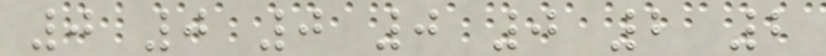0 0 0 0 0 2 2
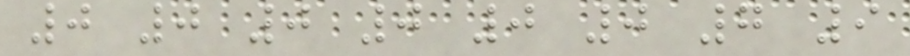0 0 0 0 0 0 7 9
